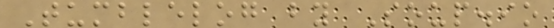Tumblelog by Soup.io
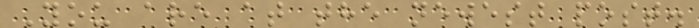You are at the newest post.
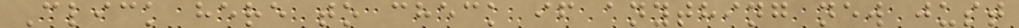Click here to check if anything new just
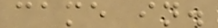came in.
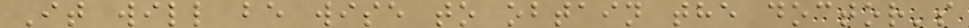It will be wise to obtain the doctor's
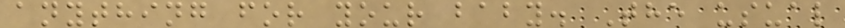anything for your baby. The usual
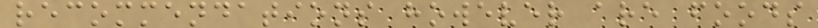recommendations however are foods
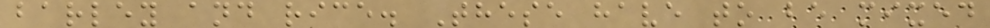barley and rice. These have to be mixed
